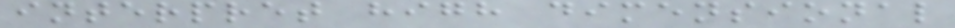interpret high dimensional
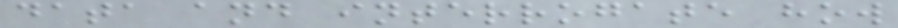data and interrogate how
